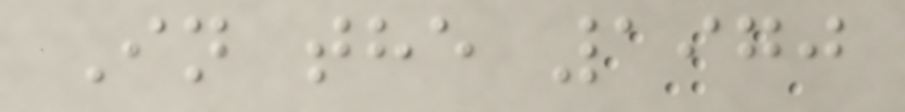In the 1970
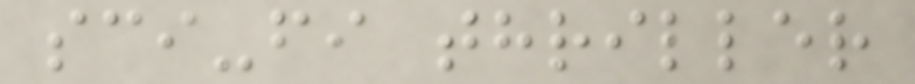sci-fi thriller
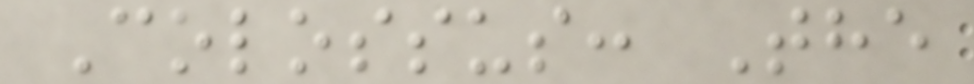Colossus: The
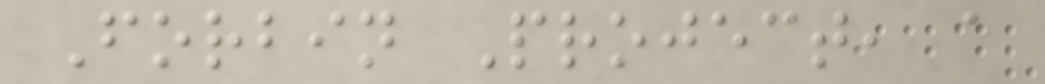Forbin Project, a
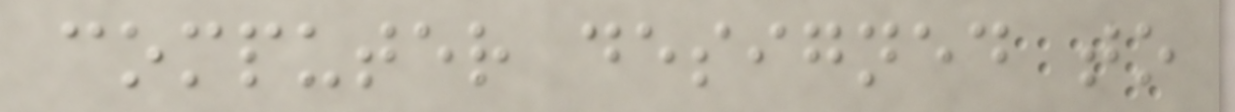computer designed to
